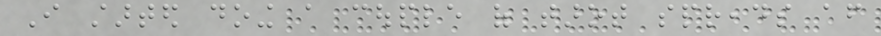I started doing a couple of tarot spreads after
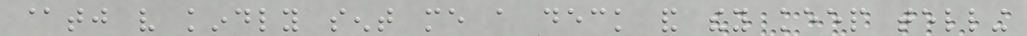@tj very kindly sent me a deck and they keep telling
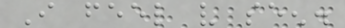I feel very seen.
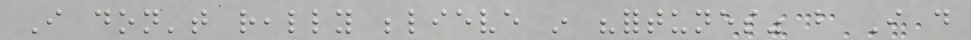I don't really believe in "fortunes" but I do
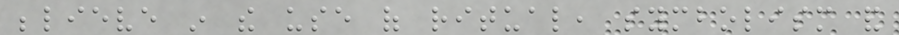believe in the use of ritual, symbolism and
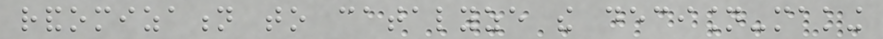randomization to catalyze the decision-making
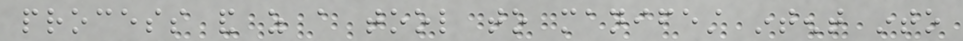process and as a tool to manifest intent into
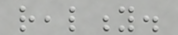reality.
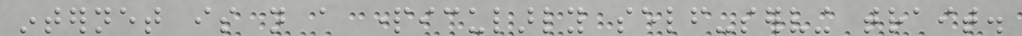internet is not a particularly self-serving trait.
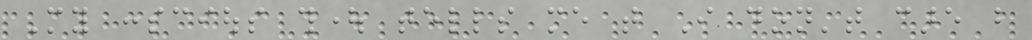My conscious thought tells me that I don't care but
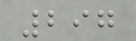297
